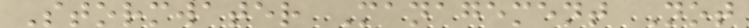Stormwater Management Not
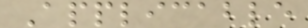Applicable
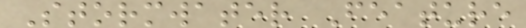Stormwater Feature
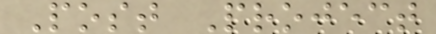Post Project
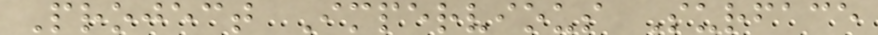Project Impervious Surface
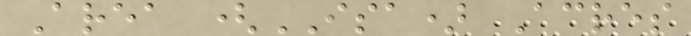Area (ISA) Acres
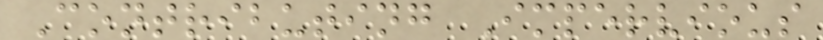Contributing Impervious
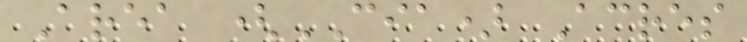Area (CIA) Acres
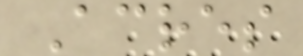Acres
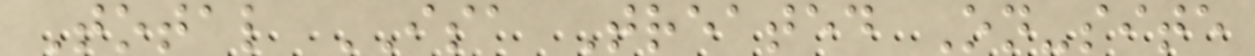Total ISA Treated On-site
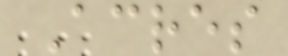Acres
